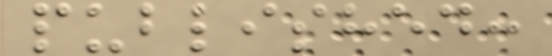published:
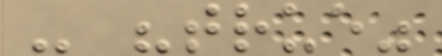- "true"
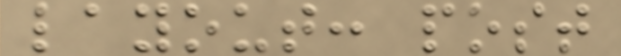layout: post
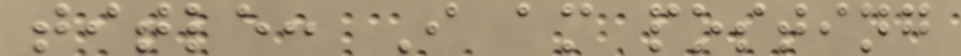title: I am posting
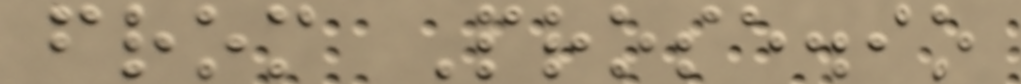from Prose.io
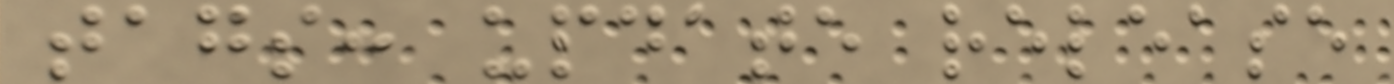tags: update release
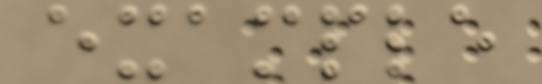example
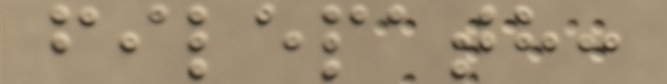filepath:
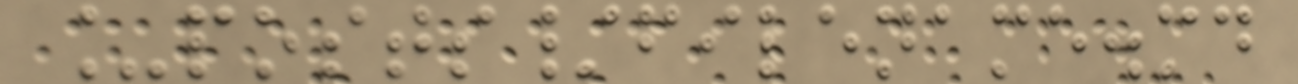_posts/filename.md
